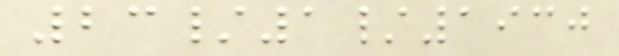23/1/1930
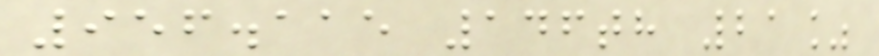956.115 146th 21%
